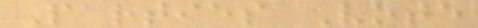Parties Vote
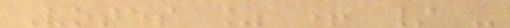Votes % + / -
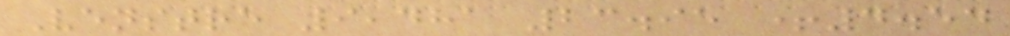Venstre 9,481 23.95 +4.54
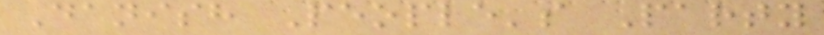Danish People's Party
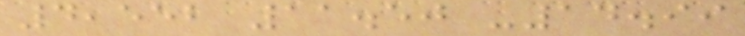4,552 11.50 -14.99
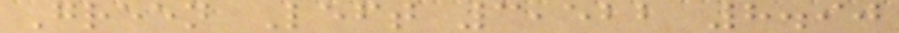Green Left 3,522 8.90
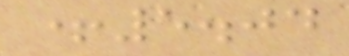+5.04
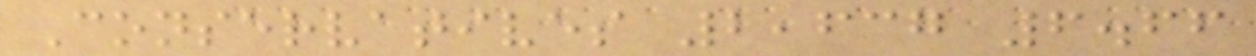Conservatives 2,637 6.66
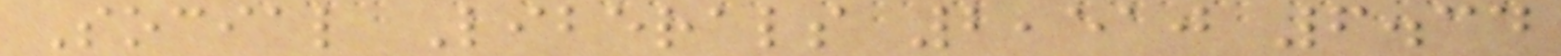Social Liberals 2,510 6.34
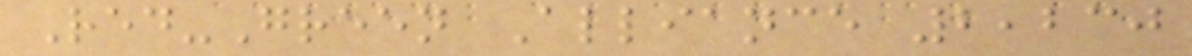Red-Green Alliance 2,230
